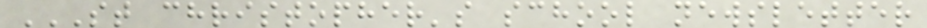ST CHRISTOPHER'S SCHOOL NEWSLETTER
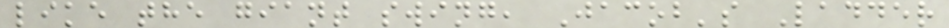like the giant swing, Jacob's Ladder
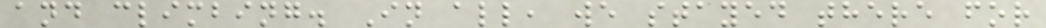and climbing. In all, we stayed there for
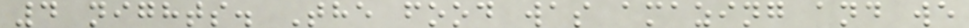4 nights. The food was amazing and we
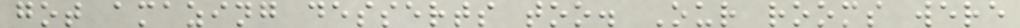got amazing desserts too. Our rooms were
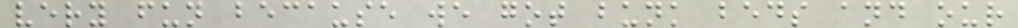very fun because we got bunk beds and our
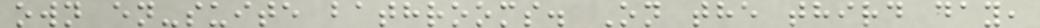own en-suite bathrooms. On the third day,
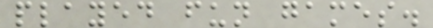played fun games.
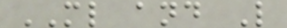ML and L
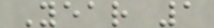Year 1
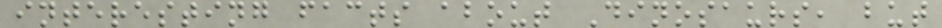interesting facts about Dinosaurs, but
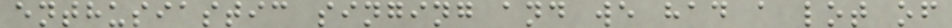enthusiastic singing and we had a lot of
